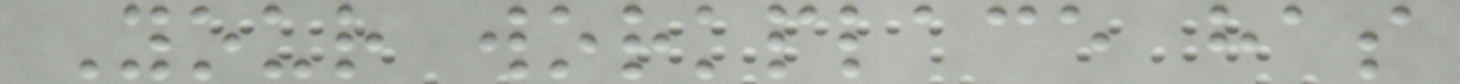Your workplace has
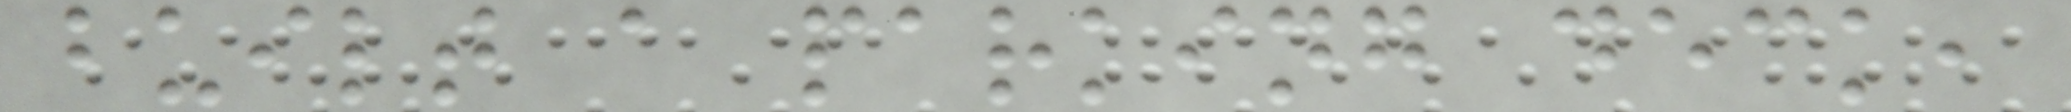built a parking deck,
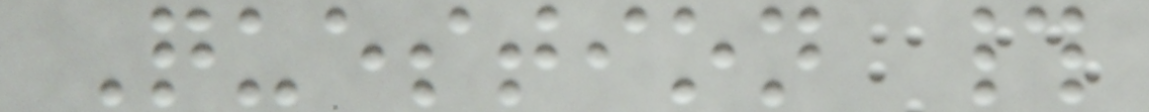Question #
